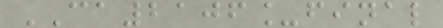CA2106_final
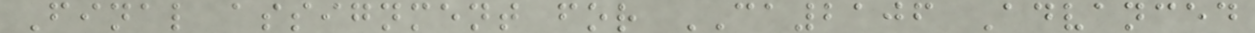Final assignment for CA2106 Advanced
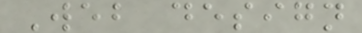Web design
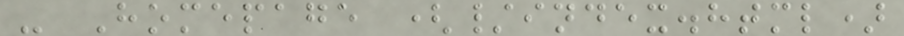- Homepage (/index.html)
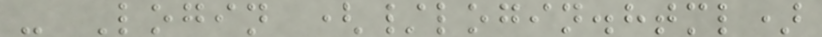- Login (/login.html)
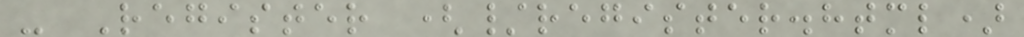- Register (/register.html)
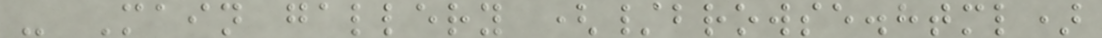- Main gallery (/browse.html)
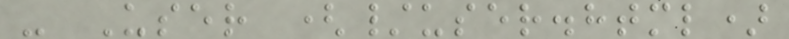- User (/user.html)
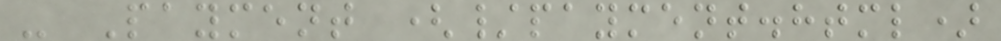- Payment (/payment.html)
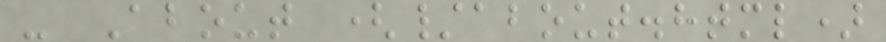- About (/about.html)
